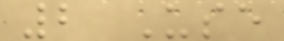2 Use
